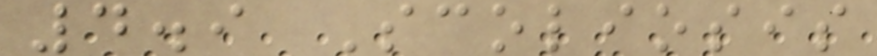4.9 Scoliosis
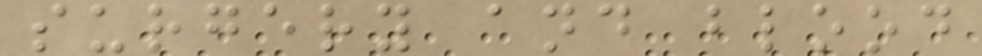surgery and blood
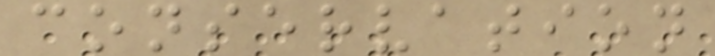conservation
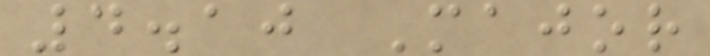4.10 Major
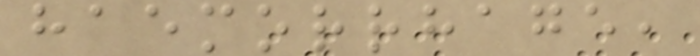haemorrhage,
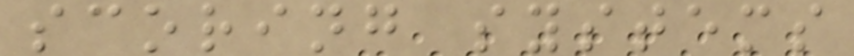scoring systems
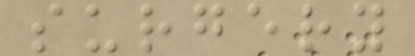surgery
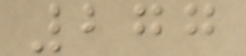277
